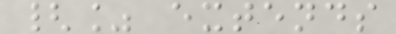{% extends
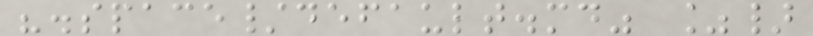".space/default.md" %}
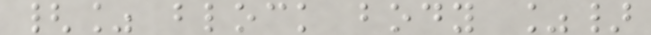{% block body %}
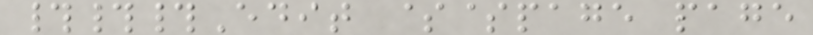###Edit $$page page
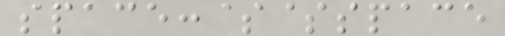space:$$space
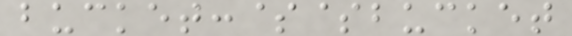bucket:$$bucket
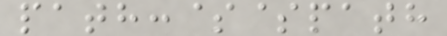path:$$path
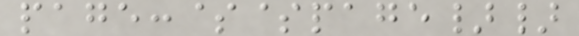page:$$page}}
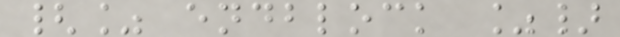{% endblock %}
